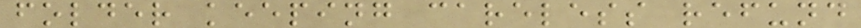folder keeping careless refund
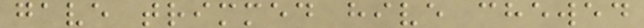gave trimmed hive chewed
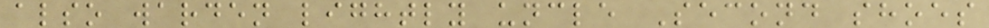also warden lightly uncle Second shoes
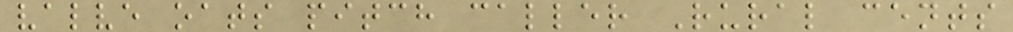valve oats pitch caller Rural cents
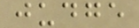judge
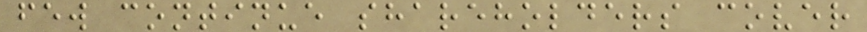few continue shareholders cover
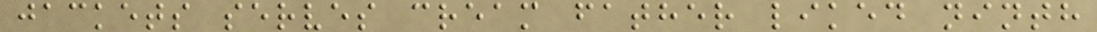jackets serves cream father liked ninth
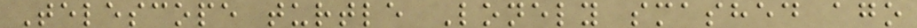Telescope turtle Lonely smashed ago
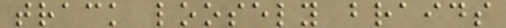track loosely braids
